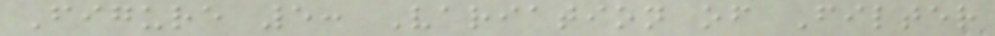Figure 5: Variation of Filter
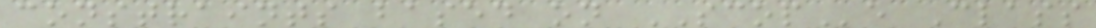constraints based on SCOPe Class
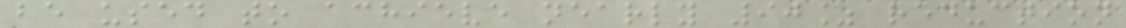be used to achieve nearly 90% reduction
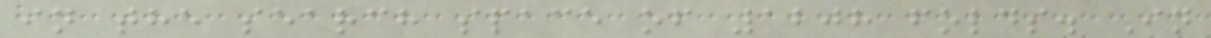in the search space of 1208 folds. In
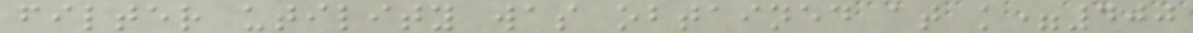filter utility was obtained at k=400
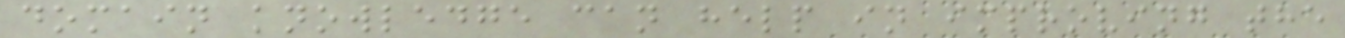domain knowledge can help in improving the
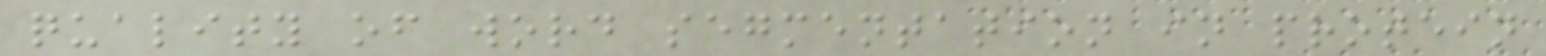quality of word segmentation in protein
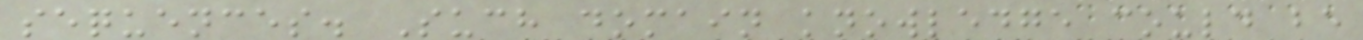sequences. Such domain knowledge could be
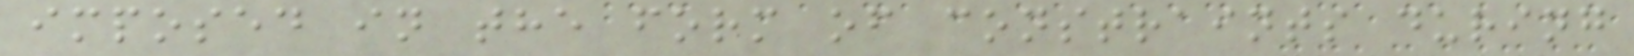imposed in the form of constraints during
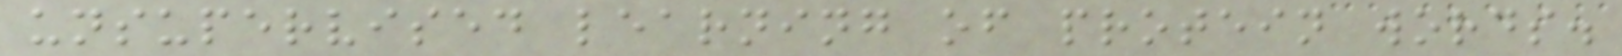unsupervised learning of protein words.
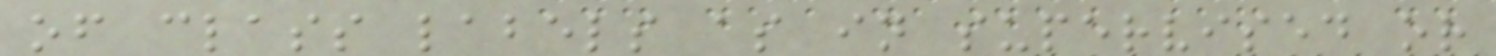of class labels as in supervised or
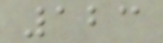123
